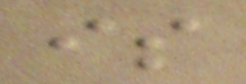is
